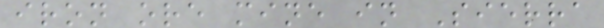iron ore mine in Sierra
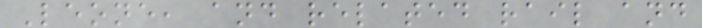Leone, and related rail and
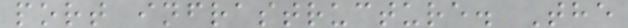port infrastructure. The
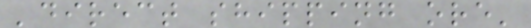'direct shipping ore'
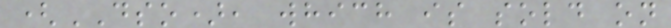(DSO), which is sold on
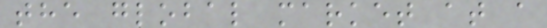the global market at a
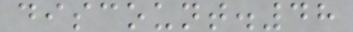discount.48
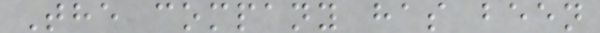The company has been
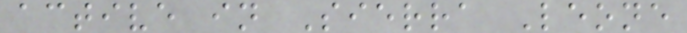active in Sierra Leone
